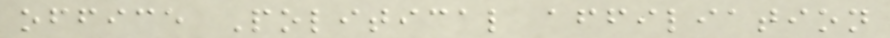office Political affiliation
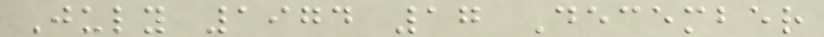July 1974 17 December
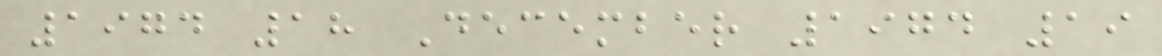1974 18 December 1974 19
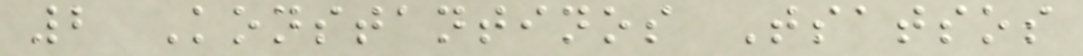2 Konstantinos Tsatsos
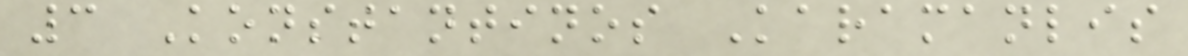3 Konstantinos Karamanlis
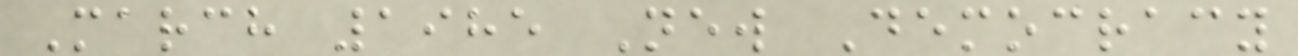March 1985 New Democracy
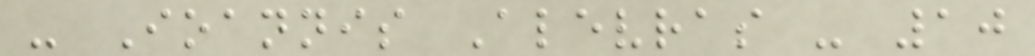- Ioannis Alevras - 10
